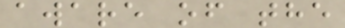aware of the
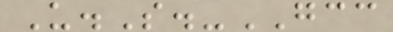U.S.-GCC
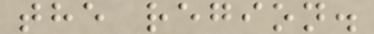the region.
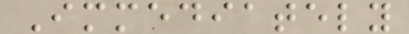Immediately
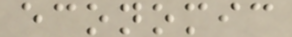economic
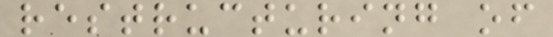restructuring of
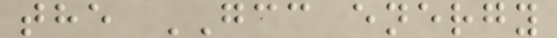the GCC energy
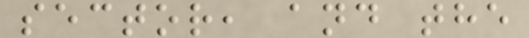sector, and the
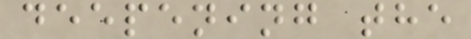deepening the
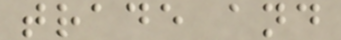trade and
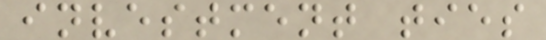investment ties
